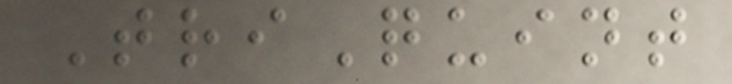TriQuint
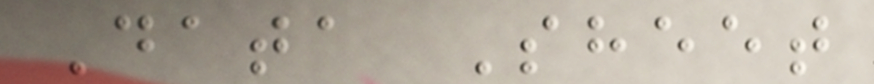Data Sheet
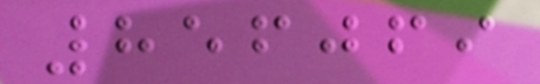856069
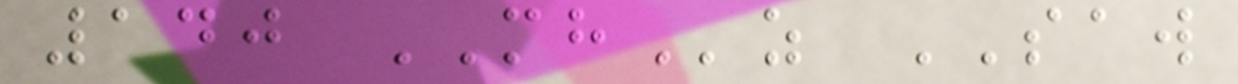140 MHz SAW
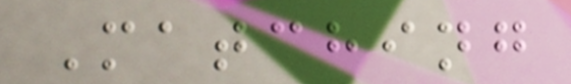Matching
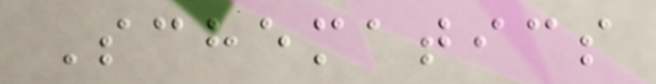Schematics
